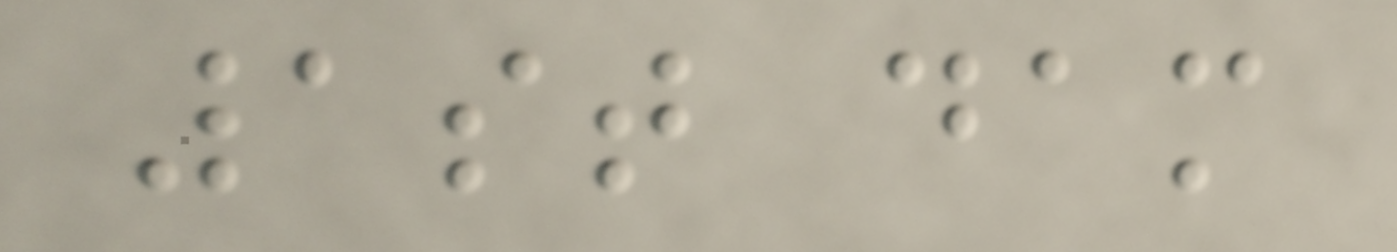1st dam
